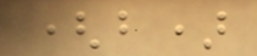(b)
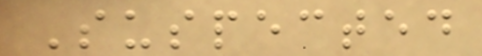Suspected
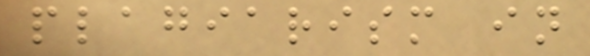plagiarism in
